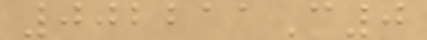002211C0
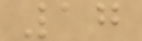17
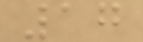17
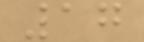17
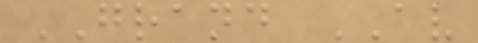GRAND AV
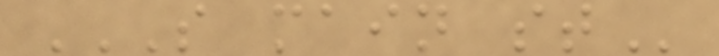S MAIN ST
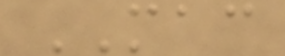MAC
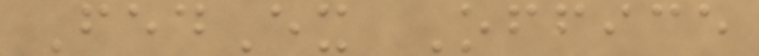FedEx Office
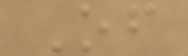Of
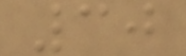30
